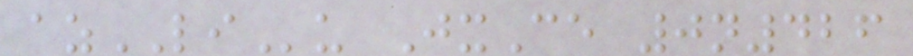azLIu JxCe 0n426
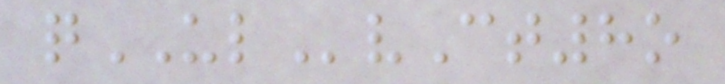qULvCt8o
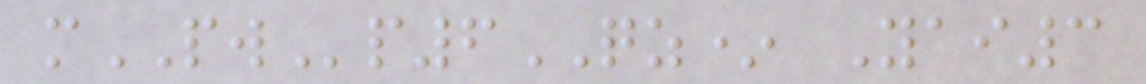mPWp6QZ* Yai3
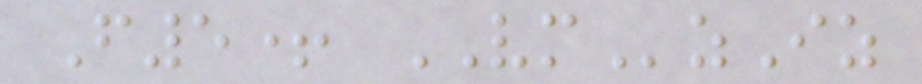F5+ VMzIz
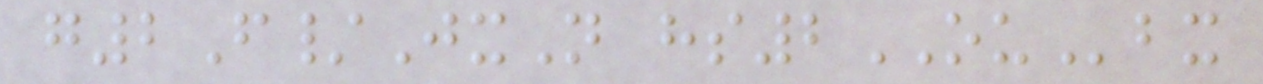g2F/JxN hs2OUbx
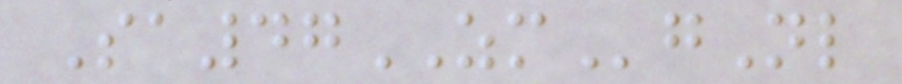Sa47ZMgNl
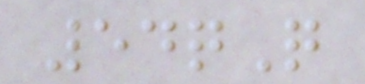54qQ
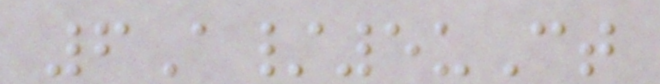6A/5uCt
